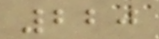220
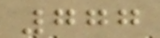777
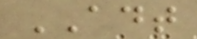ADT
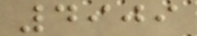4909
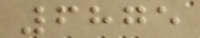6875
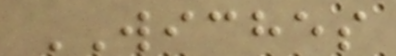WICHES
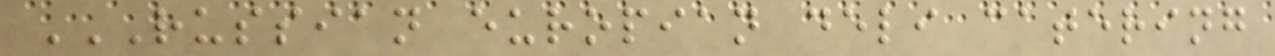RUSSIAN EUROPIAN DELI CATERING
